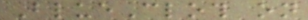BlueCloth on
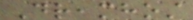Dreamhost
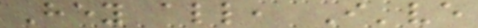Hey all, I've
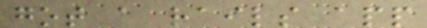got a rails app
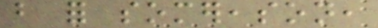but for somereason,
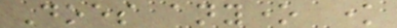Does anyone know
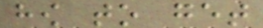how to get
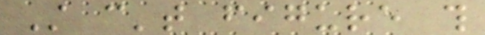Still can't figure this
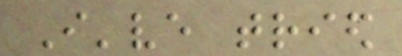I've tried
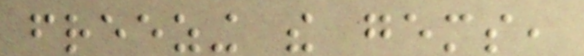freezing the gems,
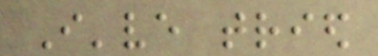I've tried
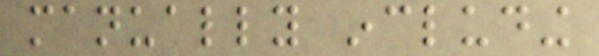manually including
